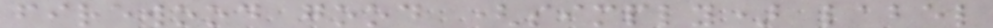firewood good (simply) label
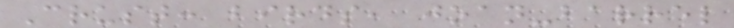Crust: birds, joan-barrel
